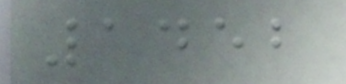1452
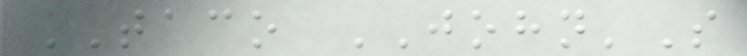TACO JOHN'S
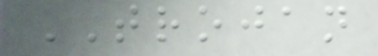TROJAN
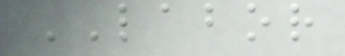LABOR
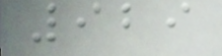929
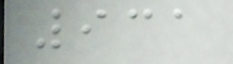931
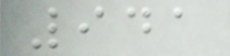941
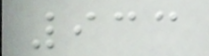933
